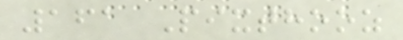161 Pixthooz
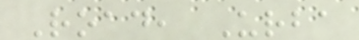Road, Urba
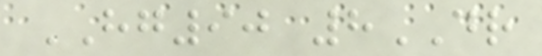HG90 8DR
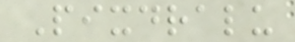Pixdralu
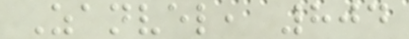Zanvel, 804
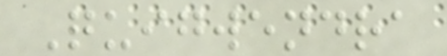Quigwendra
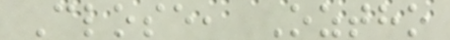Close, Oztho
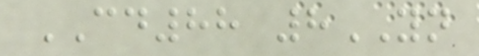CD88 8YN
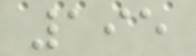195
